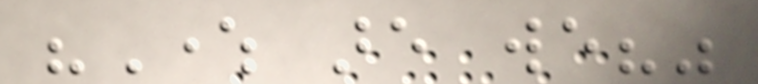"Where are we?"
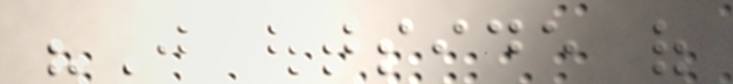"Just outside of
